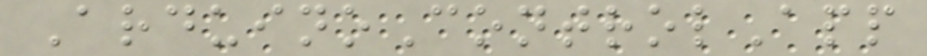ArduinoControlApp
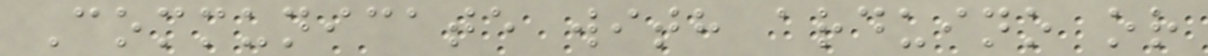Communicate with arduino or
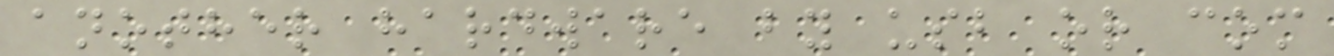another hardware by usb or com
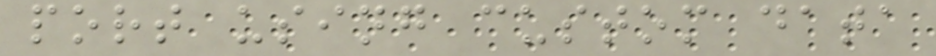port using custom data
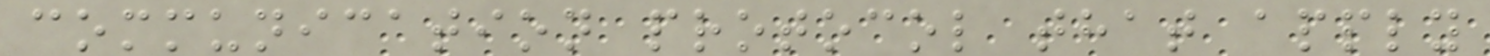communication protocol that apply
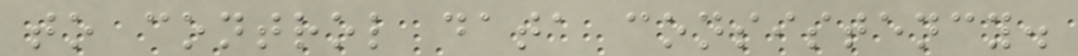to control data consistency.
